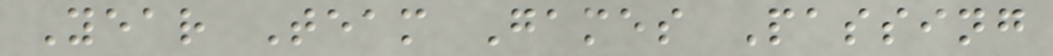Year Team Games Passing
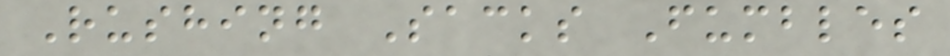Rushing Sacks Fumbles
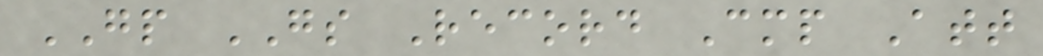GP GS Record Cmp Att
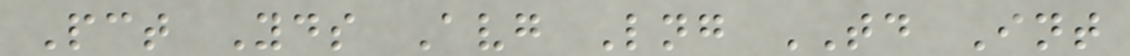Pct Yds Avg Lng TD Int
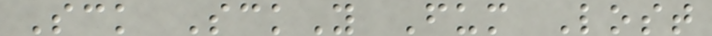Sck SckY Fum Lost
